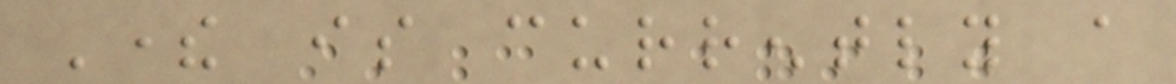There is currently a
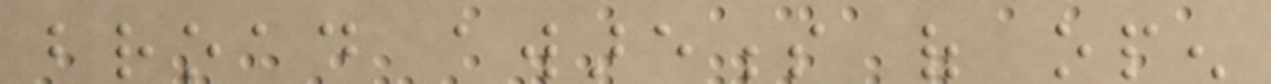broad awareness of open
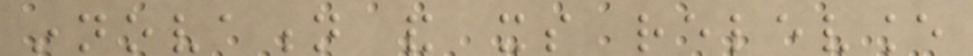innovation and its relevance
